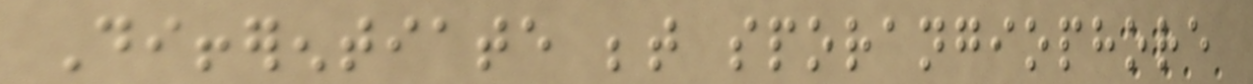Differentiate between sporangiophore
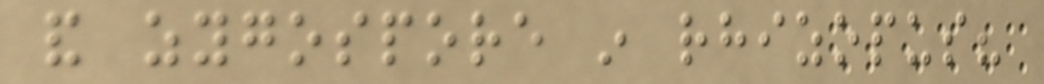and zygospore in rhizopus?
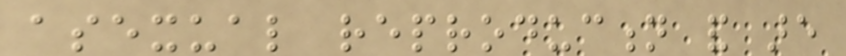asexual reproduction and are
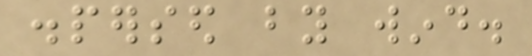dispersed by wind.
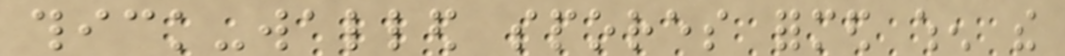thick-walled spores formed when the
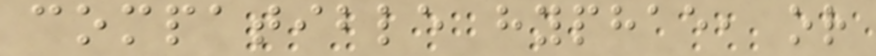compatible hyphae, or
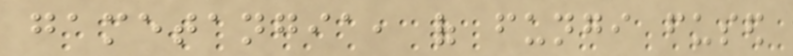gametangia, of fungi fused
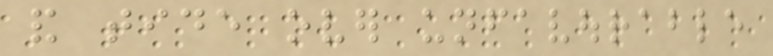and tide over unfavourable
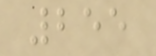255
